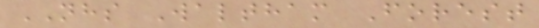NHS Waltham Forest
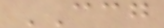CCG
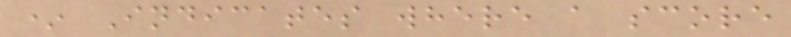* Indicates where a score
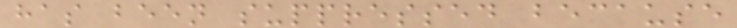has been suppressed because
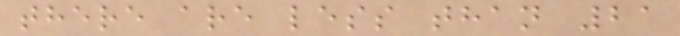there are less than 21
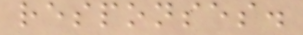responses.
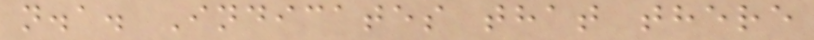n.a. Indicates that there
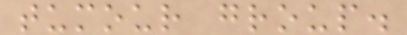tumour group.
